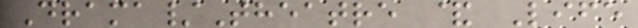Drama/Theatre & Life
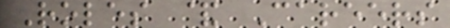Roles & Careers
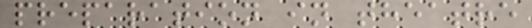preparation in theatre
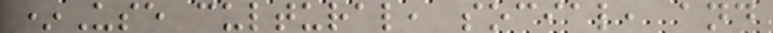*Use cultural, social, and
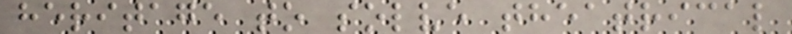heritage to solve theatrical
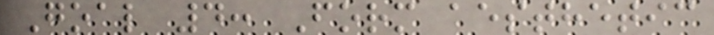Goal 4: Form aesthetic
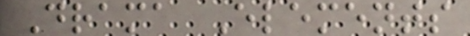Drama Elements
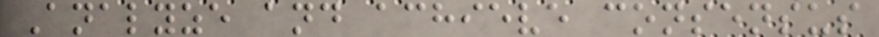Analyze and achieve consensus
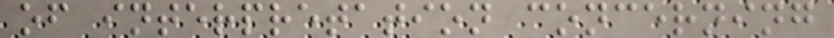of interpretation concerning
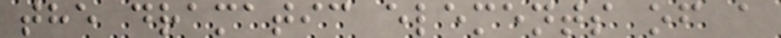the dramatic elements of a
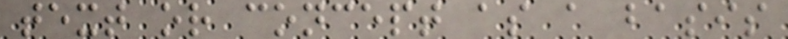text or concept as a basis
